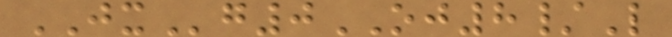JXg0OJ8/L
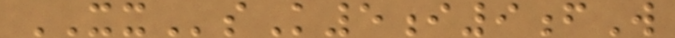XXsK5i9fW
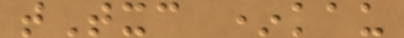tTxc *kau
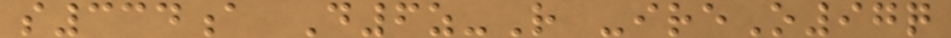s334a D6z-R -ireO97q
